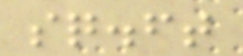sq.ft
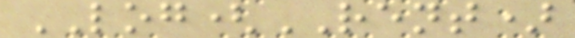LOG(RENT)
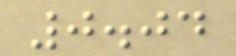0.04
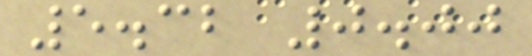5.32 0.00
